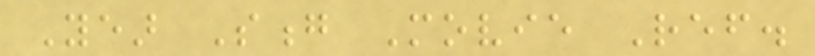Year Song Movie Ref.
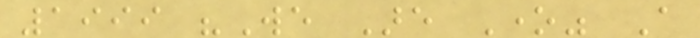1999 "We Are One" A
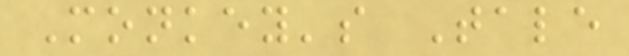Monkey's Tale
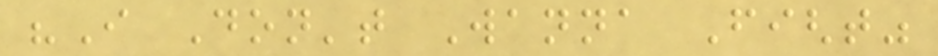"I Don't Wanna Fight"
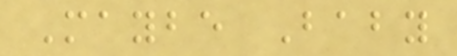Maybe Baby
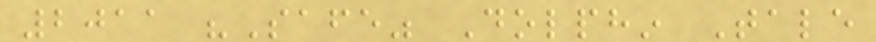2011 "Safe" Dolphin Tale
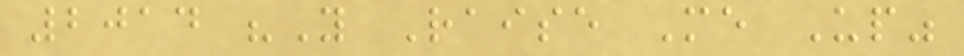2014 "You Raise Me Up"
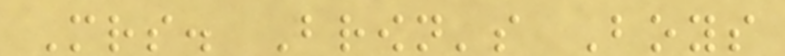Mrs. Brown's Boys
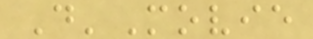D'Movie
